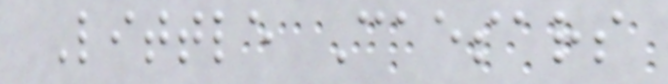Little Caesars
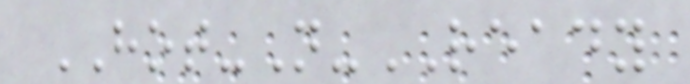HOT-N-READY
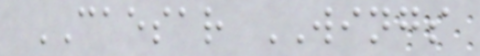CAESAR WINGS
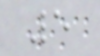5
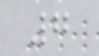7
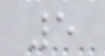5
